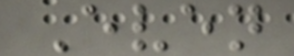Even
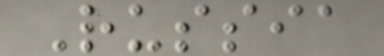Russia
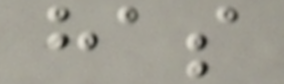has
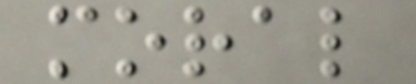moral
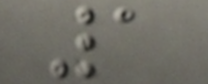1
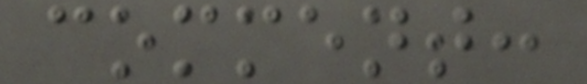comment:
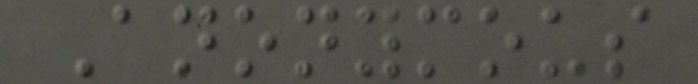Anonymous
